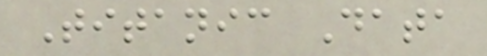Titanic Data
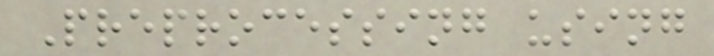Preprocessing using
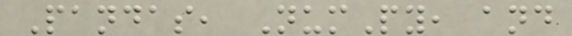Pandas, NumPy, and
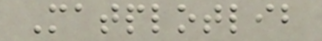Matplotlib
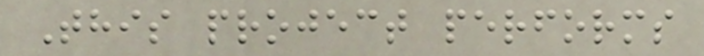This project performs
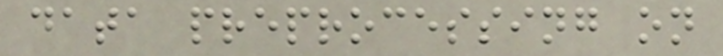data preprocessing on
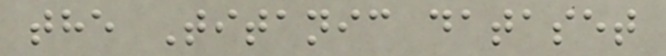the Titanic dataset
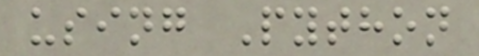using Python
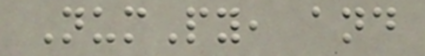NumPy, and
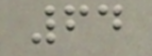64
